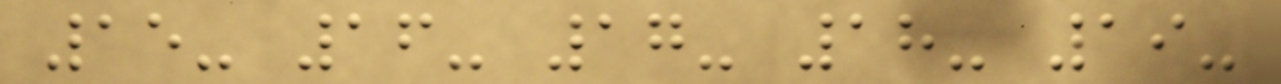15- 16- 17- 18- 19-
